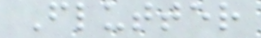Flutter
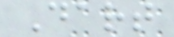Dart
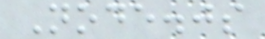Node.js
